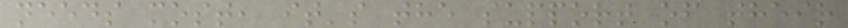needs most, it's the support of their
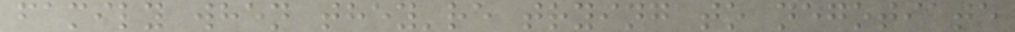family when they're trying to negotiate
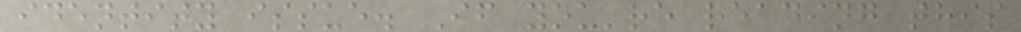identity issue. If you're reading this
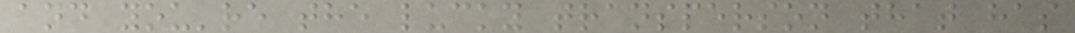and you're the lucky transperson that has
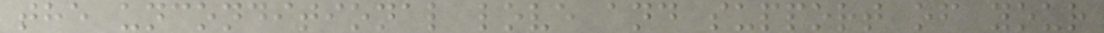the unconditional love and support of your
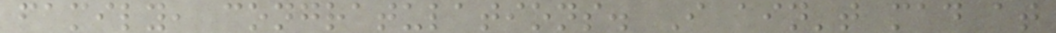family, congratulations. I ain't mad at
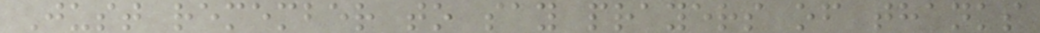Just remember to say prayers of thanks
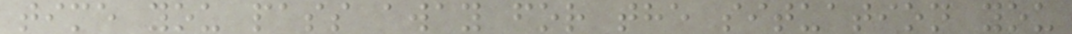time you pass away for the situation you
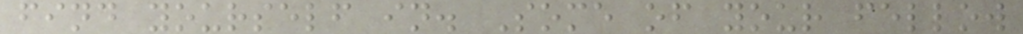find yourself in. Some of your fellow
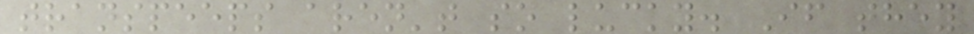transpeeps aren't so lucky. If they
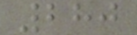280
